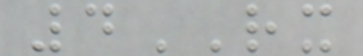4RX
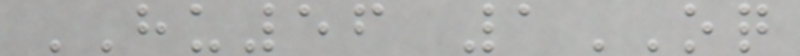HU56 1OQ
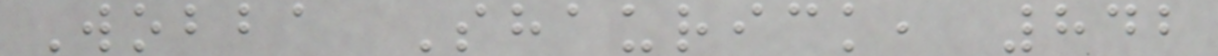Wobba Shaurick, 842
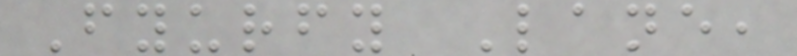Fyurfy Lane,
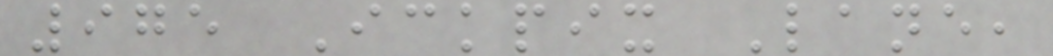975 Ickpix Lane,
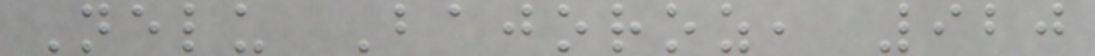Nelu Bajoroz, 920
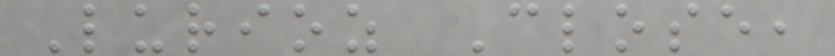Lurioz Close,
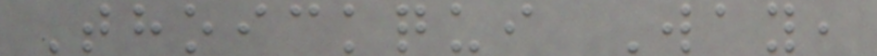Thoickqui Way,
